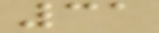31
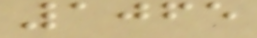1065
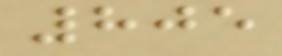805
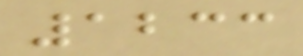1233
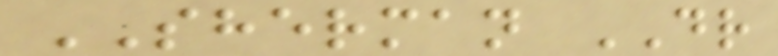SHERMAN DR
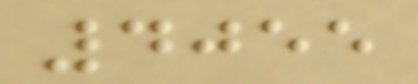4055
